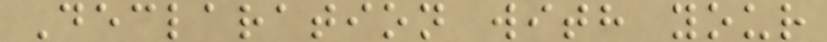Declaration with your
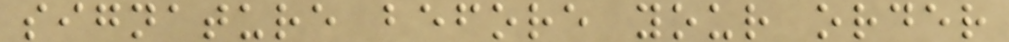signature before your order
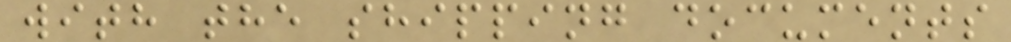with the shipping documents
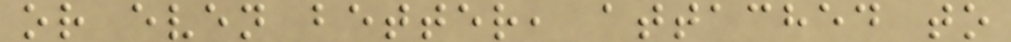or even better, attached to
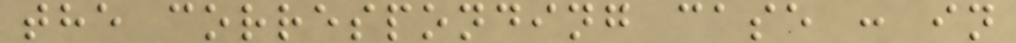the corresponding case : in
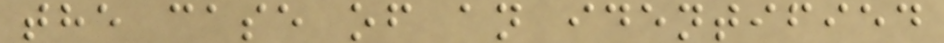the case of an identified
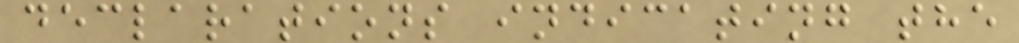declarations indicating the
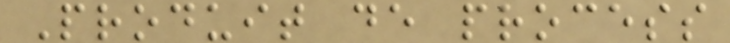Produit de process
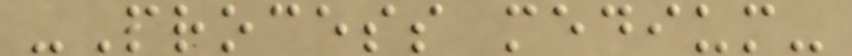-Process medium-
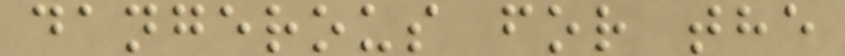dangerous for the
